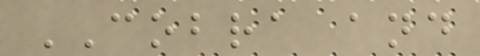COBRA and
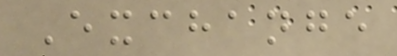Exchange
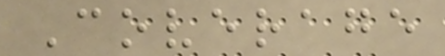Coverage
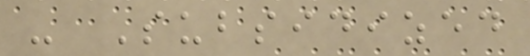- Subsidized
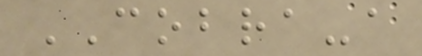COBRA-a
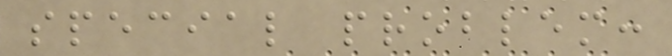special problem:
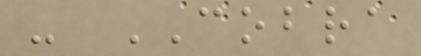- COBRA
